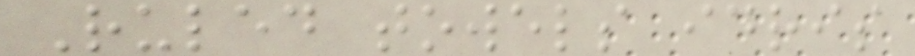Ruled towels idris
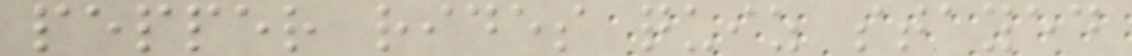pepper rides quiz stayed
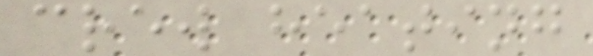crew heating
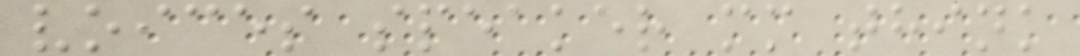voices speaker mm think
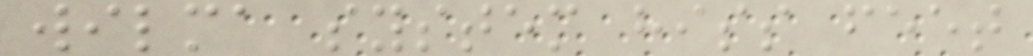wilma system hiss feet
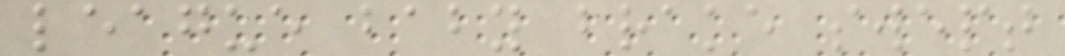league baby brake swept
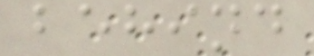behind
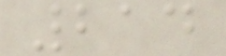214
